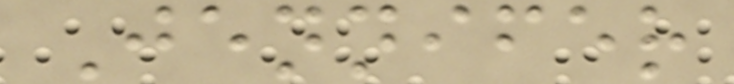Jennifer
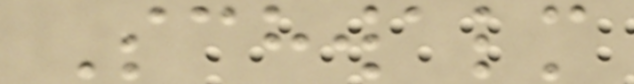Schwalm
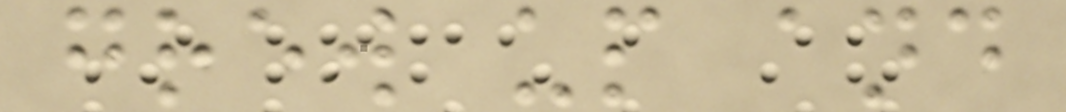grew up and
